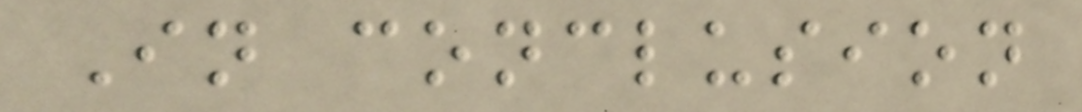In conclusion
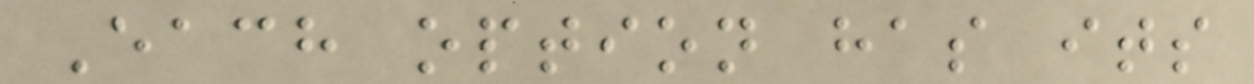Each option has its
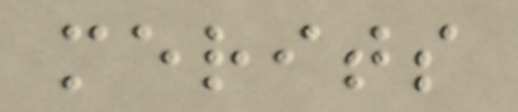merits
